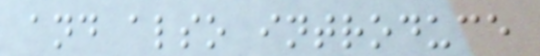and also introduce
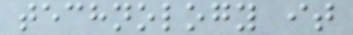technology it
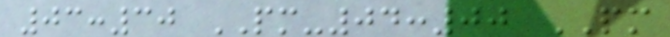03:30 PM-04:00 PM
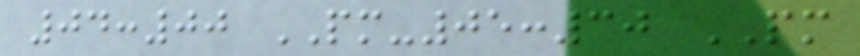04:00 PM-05:30 PM
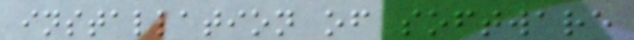installation of software
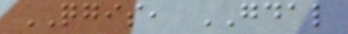QGIS, GDAL
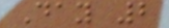Day 2
